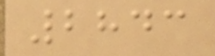2843
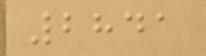2841
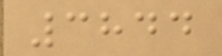3844
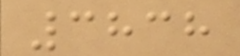3838
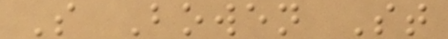S Bowen St
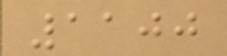1100
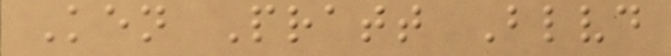Ken Pratt Blvd
